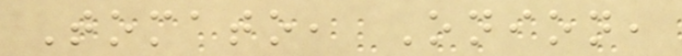Tomato, Onion,
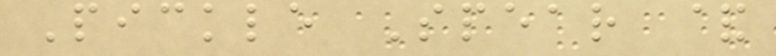Pickle Spear &
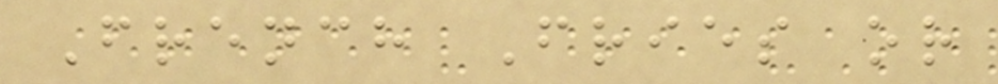French Fries or
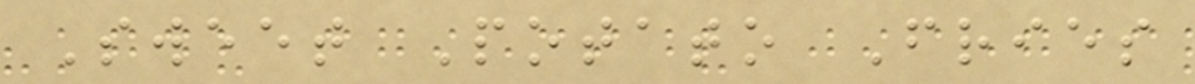Sweet Potato Fries
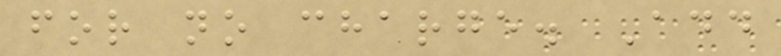for no charge. Add
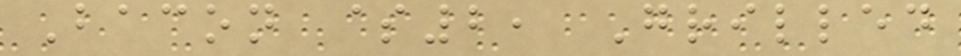Bacon $2, Grilled
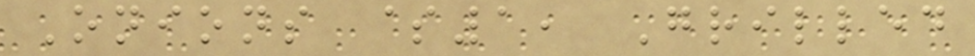Onions $1, Grilled
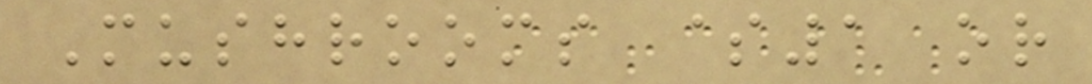Mushrooms $1 or
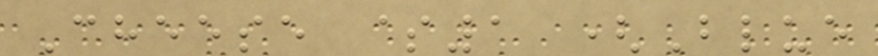Cheese $1 (Blue
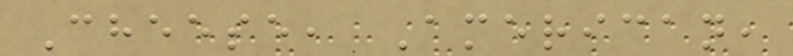Cheese, American,
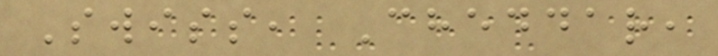Swiss, Cheddar,
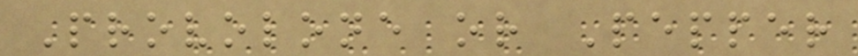Provolone or Pepper
